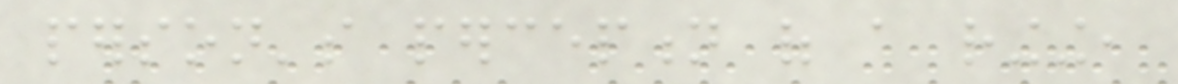person's perception of a ringing,
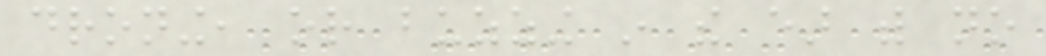droning, or buzzing in the ear with no
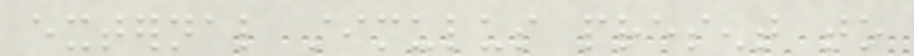external stimulus present to
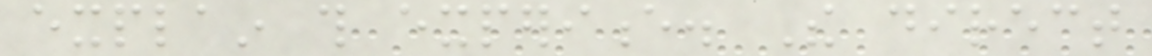explain this experience. The direct
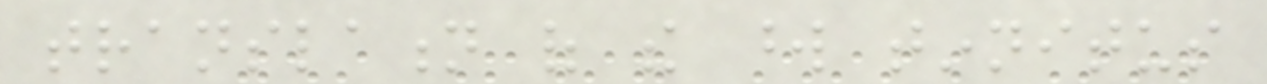translation of the word tinnitus
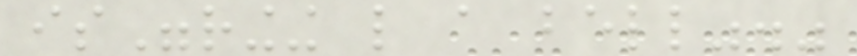is"ringing like a bell"."
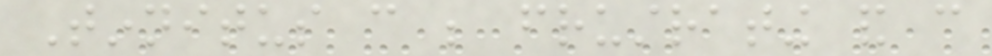Tinnitus can be frustrating and can
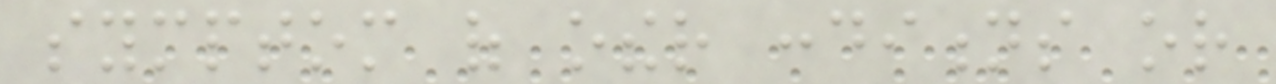symptom of other conditions or
